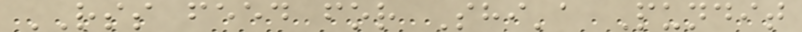RSS feed for Shi'a Pundit
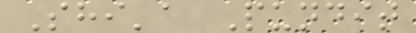Shi'a Pundit
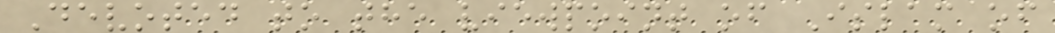Devoted to the viewpoint of Islam of
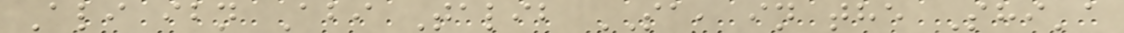Ali ibn Abi Talib SA, in the Shi'a
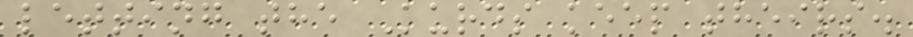letting the Kurds keep theirs.
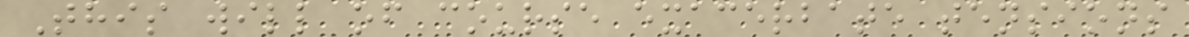This will of course exacerbate tensions
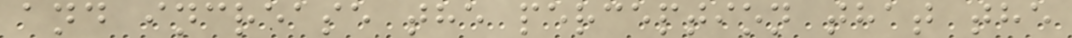and increase the perception that the
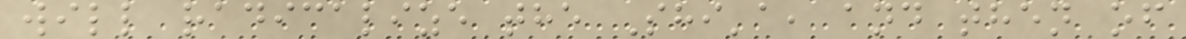will radicalize the Shi'a, and then of
